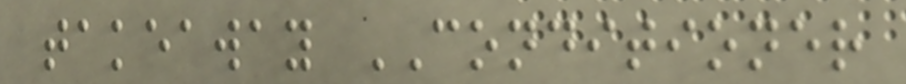takeaway CONDITIONER
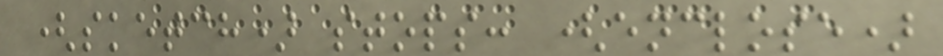(sketch) stops: (enclose)
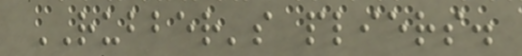RUBBER's pliers.
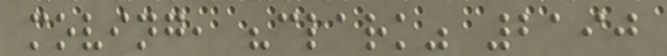moving, "clark" 2190
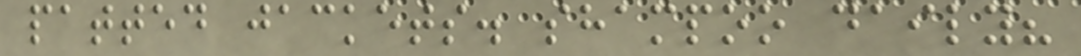patted jackets. shampoo daily?
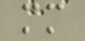mm
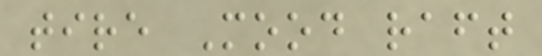tire Mood raft
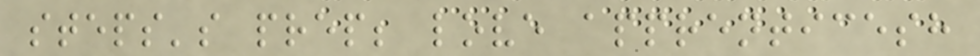steps's prep; love apprenticesh
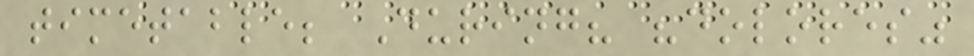timetable; During? "dolores"
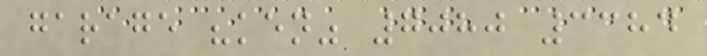garage "ken" 7080 3384
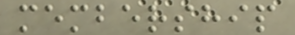membership
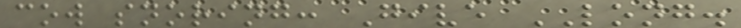cow snoring: Give LONG.
